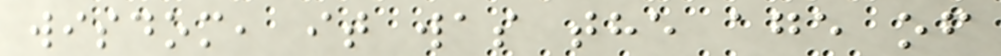wisdom, it was the age of
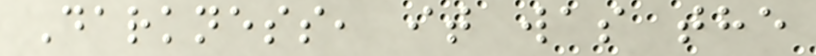Darkness, it was the
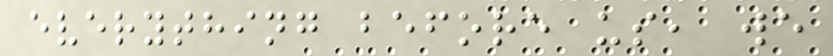everything before us, we
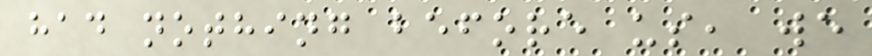had nothing before us, we
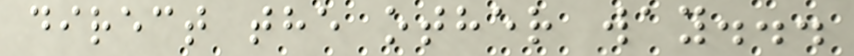direct the other way...
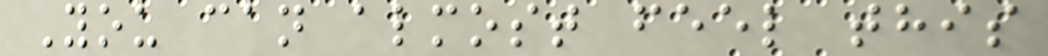You can almost feel this
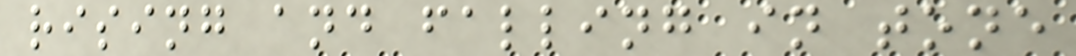rising and falling in tone
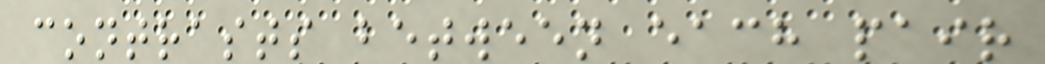contrasts between each pair
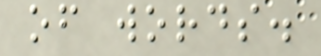of words.
